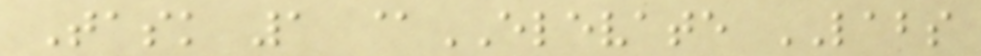Task 1 @ELEVATE LABS
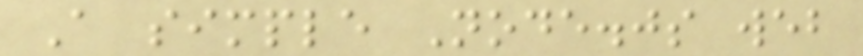A simple Node.js web
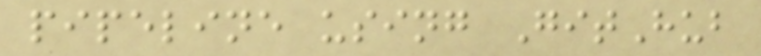pipeline using GitHub
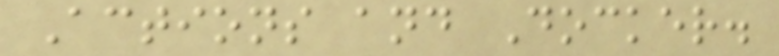Actions and Docker.
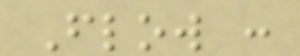Flow :
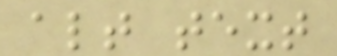alt text
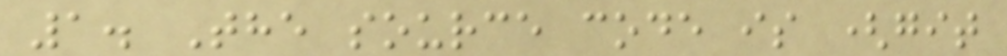1. The source code is (git
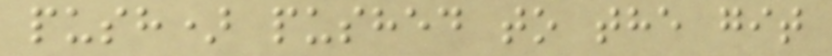push) pushed to the git
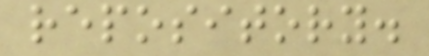repository.
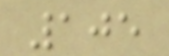105
